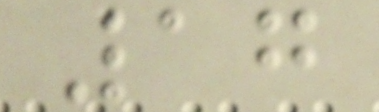17
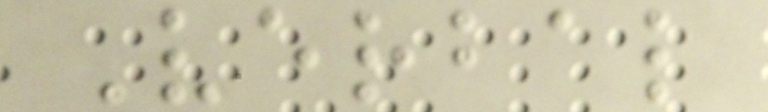Verbal
